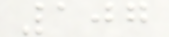107
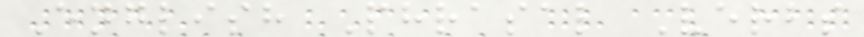English Phrasal Verbs
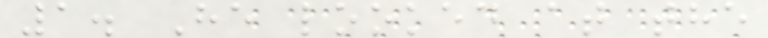1. He looked at the
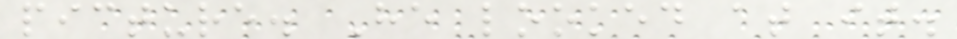picture. He looked at it.
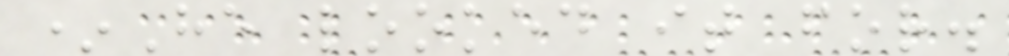*He looked it for.
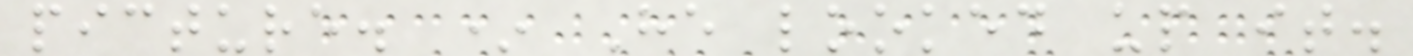picture. * He looked up it.
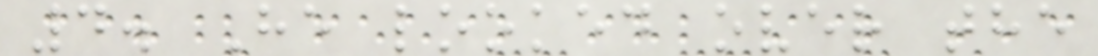4. He looked over the
